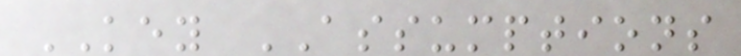KEY ASSUMPTIONS
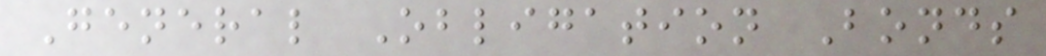General Obligation Bonds
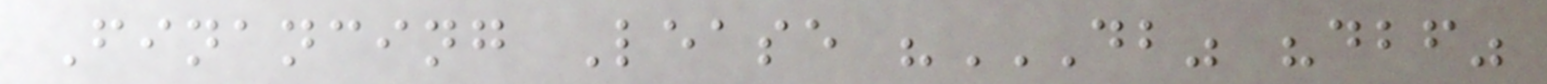Financing Lease "DB" "DBF"
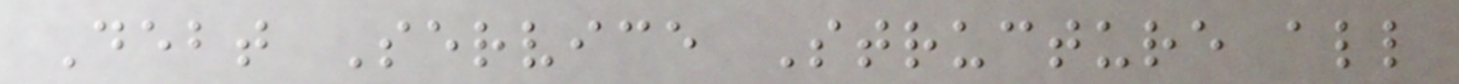Debt Service Structure all
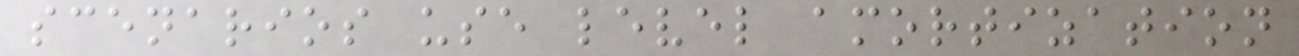scenarios use level amortization
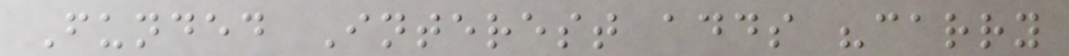Funded Interest adds "carry
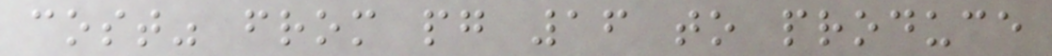cost" from pg 16 to produce
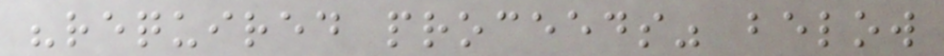"required proceeds" below
